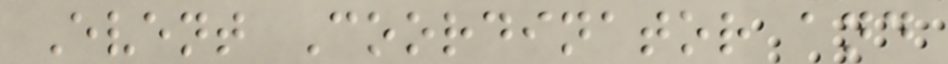Event Coordinator and
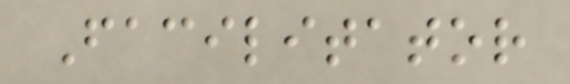Facilitator
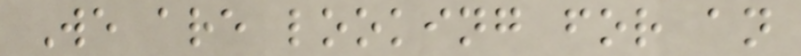We are looking for an
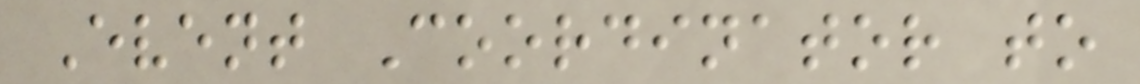Event Coordinator to
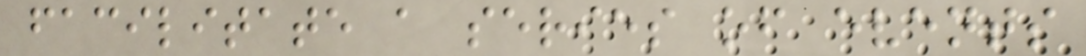facilitate a series of events
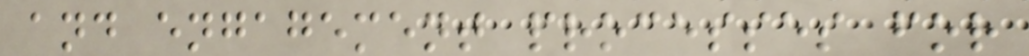and engagement processes for
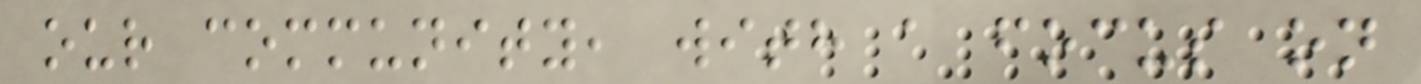our community, with a focus on
